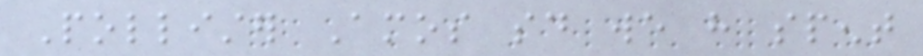Pollister Amos said we have spent
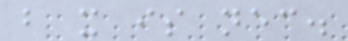but it is necessary.
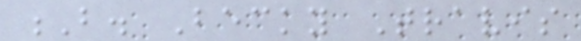B. Becky Travis
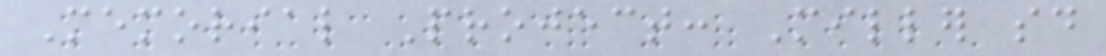Memorial Project: Miller said
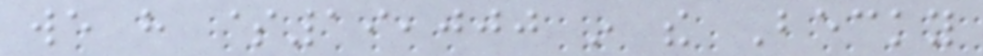we have $19,000 in the Becky
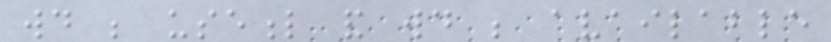would be useful and would be available
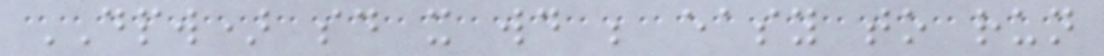DPW) said it would be easy to run
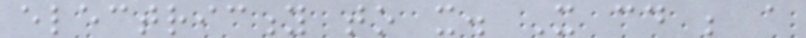electricity to it. It could be a
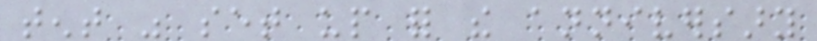tent was set up for the anniversary
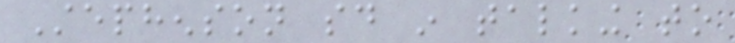Stephenson said in talking to
